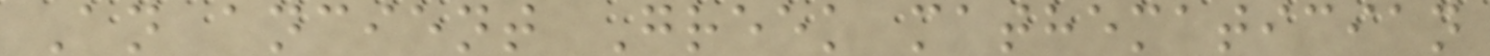An ancient Greek mathematician
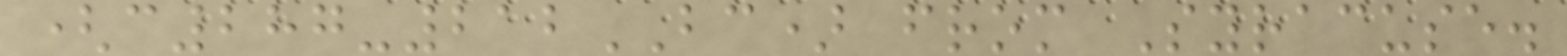(c287-212BC) from Syracuse.
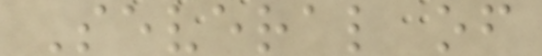Several of
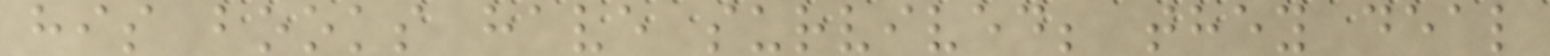his books have survived; they deal
